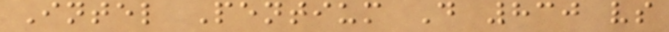Intel Pentium D 830 vs
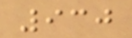930
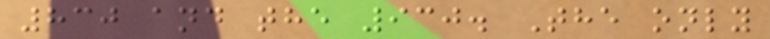830 and the 930. The only
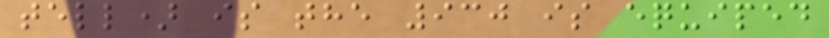tell) is the 930 is equiped
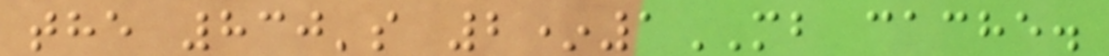the 830's 2*1MB cache.
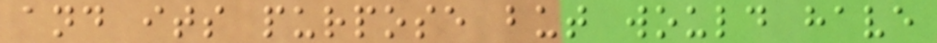and its purpose but would have
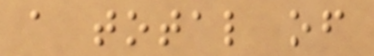a total of
